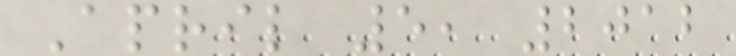April 5, 2012
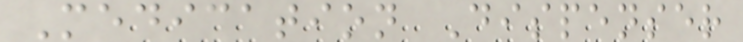Medication Dispenser
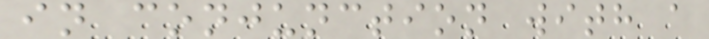in conjunction with a
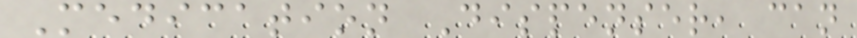Medication Dispenser, can
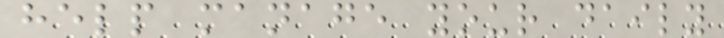help manage your daily
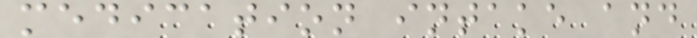medication intake and
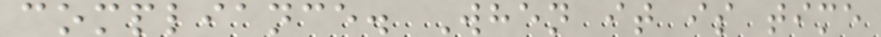compliance. When it is time
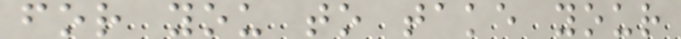for you to take your
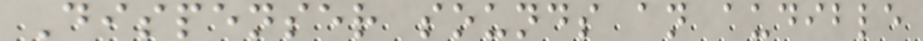Dispenser sounds an audible
